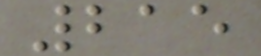215
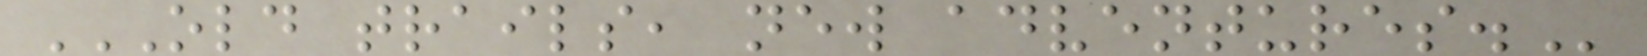OLD TRAILS, NEW ADVENTURES.
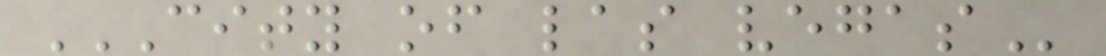CITY OF LAS VEGAS
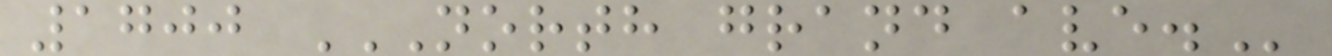1700 NORTH GRAND AVE.
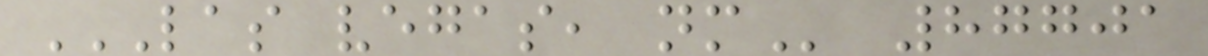LAS VEGAS, NM 87701
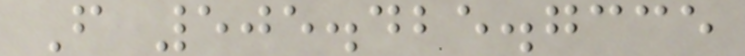F 505.425.7335
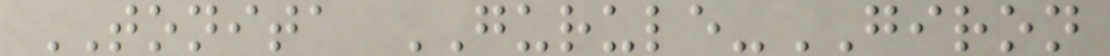TONITA GURULE-GIRON
